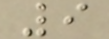9
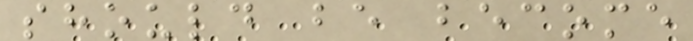should be become
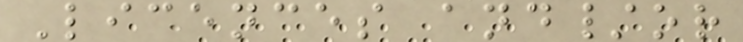Licences and/or
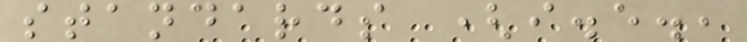standards (i.e.,
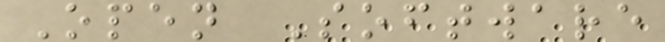Open Software
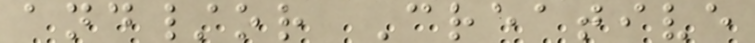and/or Creative
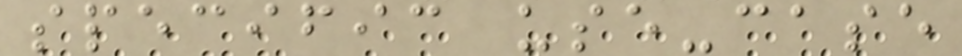specific use-case
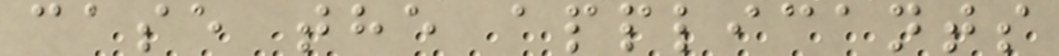case the applicants
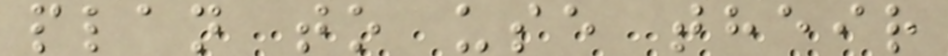plan to use their
